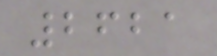2621
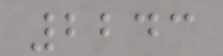2243
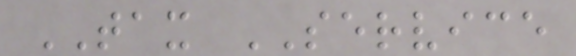TAX SERVICE
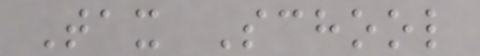Tax School
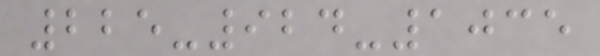225-924-1035
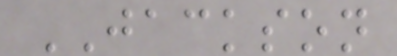JACKSON
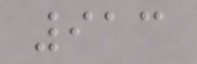913
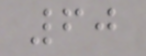60
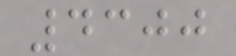4300
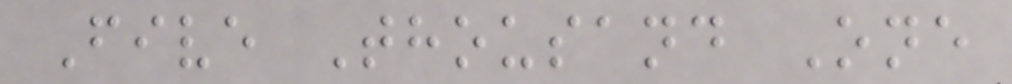Five Thousand One
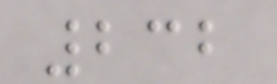232
